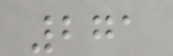271
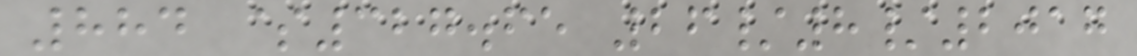884 $327.65 26/8/2017
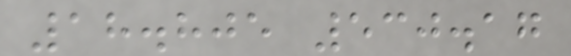18.805 530.17
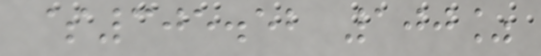$305.52 100%
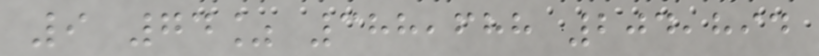9 74% 388,688 204,894
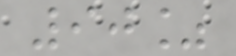90%
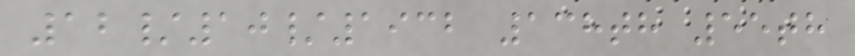12/10/1932 138th 55th
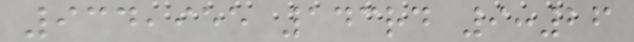934,955 143rd 9:26
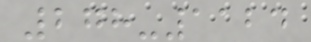278-1124
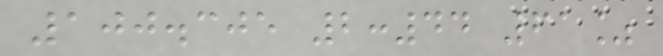100.305 2:44 61%
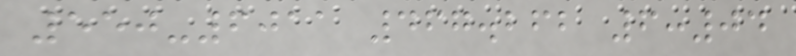550-6011 467.262 6:04
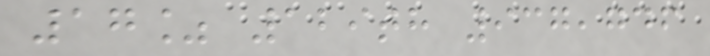17% 129th 937,746
